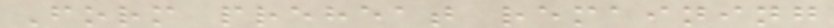Form preheat remaining
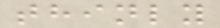thinly
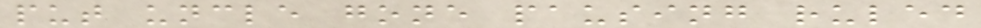put uncle gone pausing ruled
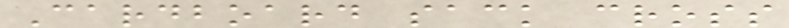Cardboard sack cross
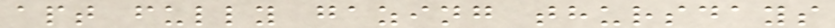apt fully gazing thursdays
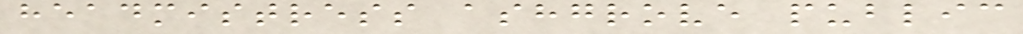headmistress ashgrove public
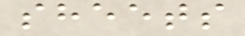sheets
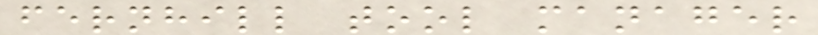fernhill tool manager
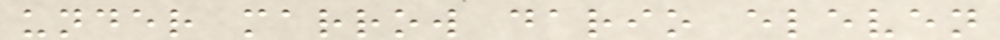under marrow dario eleven
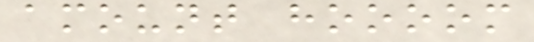amount hoooom
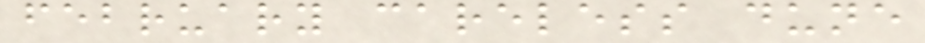february careless dune
